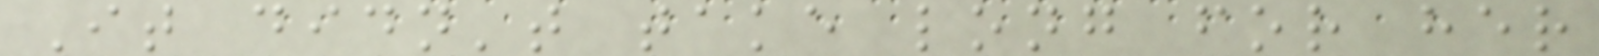It didn't take long for her
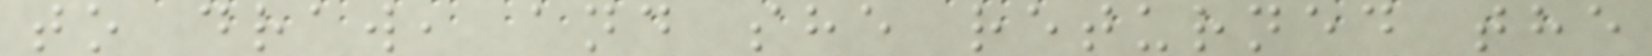to draw, and she returned the
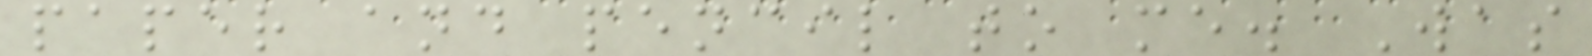paper and pencil to me. Was
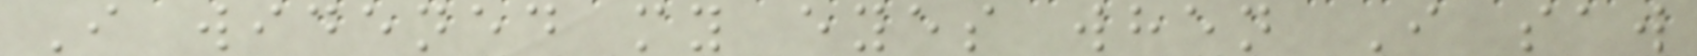I widened my eyes when I saw
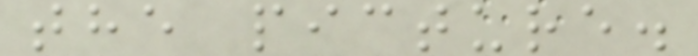the picture.
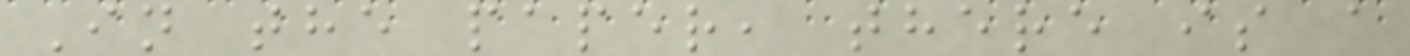In the paper, there is a
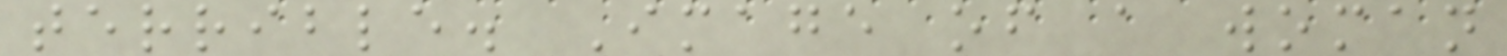terrible. Image of a woman
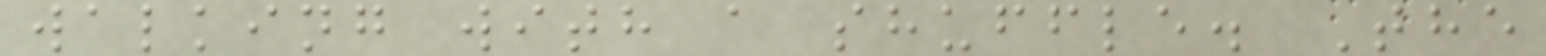walking with a shuffle. The
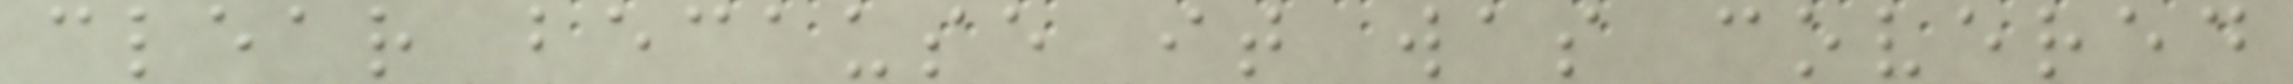clear because it was covered
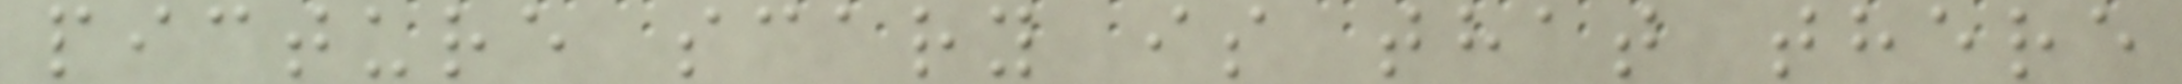picture scary is that there
